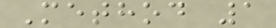Method 1
